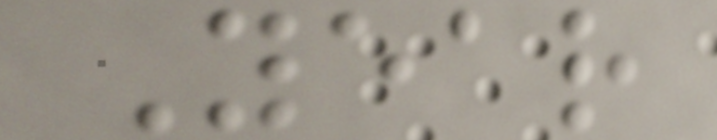Year
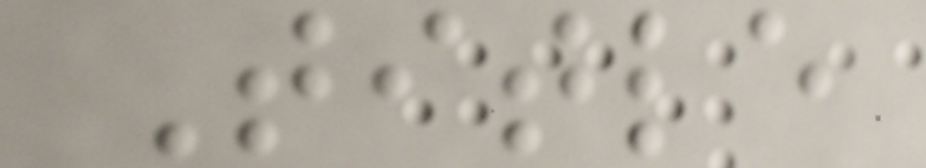Title
